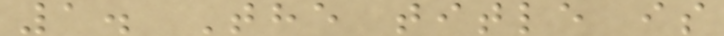1. The title is
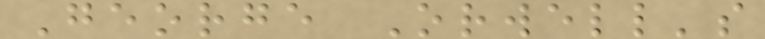George Orwell's
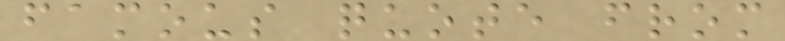famous quote from
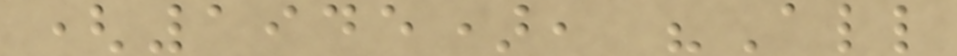(1945), "All
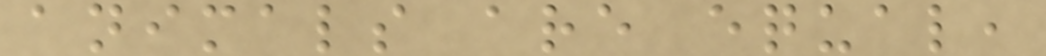animals are equal,
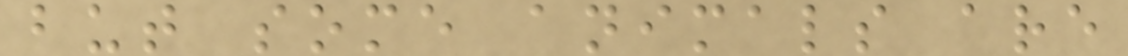but some animals are
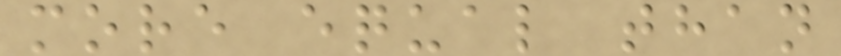more equal than
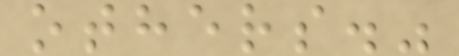others."
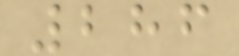286
